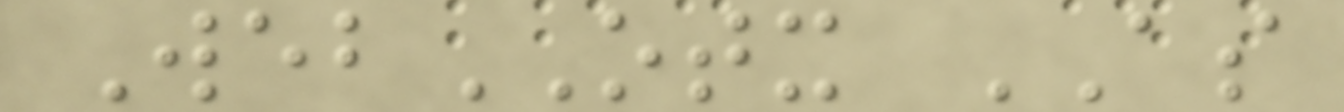WebOTX AS
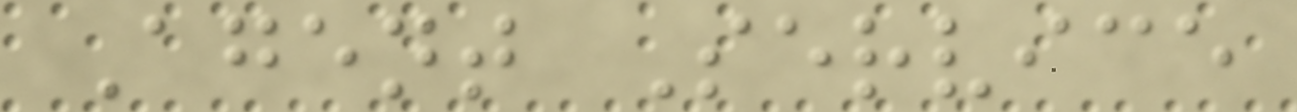Agent Service
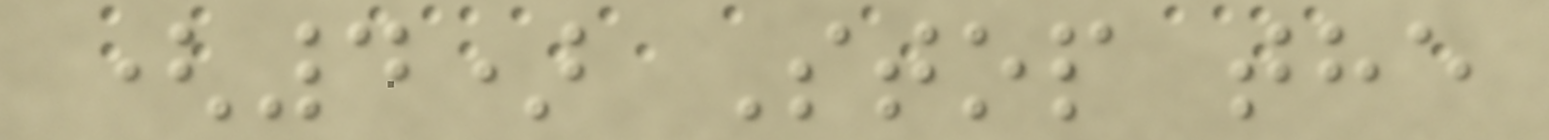(4) Stop the
